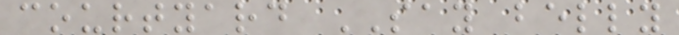courtyard SAY belly
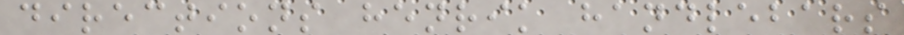directions henrik handlebars
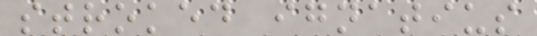stroked ignatius
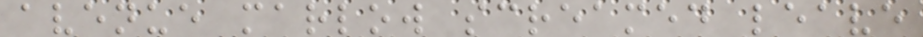avenue marlow screamed leave
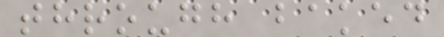through baked
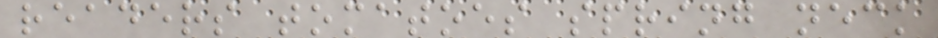readers tomatoes spring neck
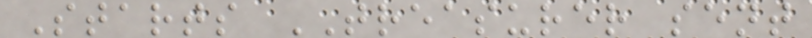Starts TREASURER sent
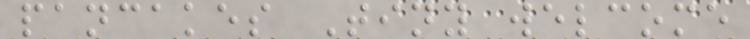pancakes Tiny welcome
